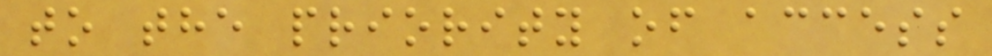to the priority of access
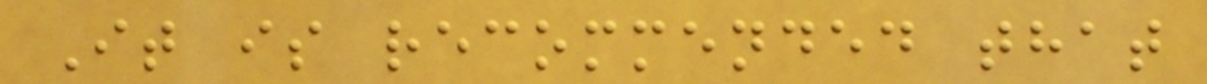It is recommended that
